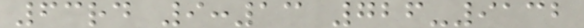63rd 9:13 726-9132
